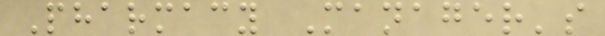Pharmacy Manager's
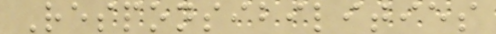Responsibilities
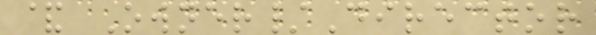& Owner/Director
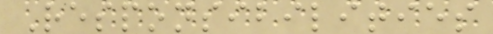Responsibilities
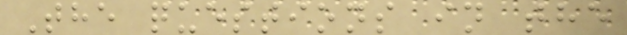The questions in the
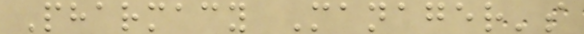Pharmacy Manager's
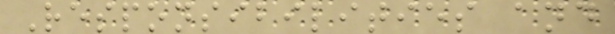Responsibilities and
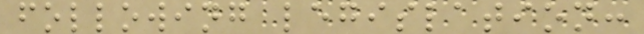following legislation:
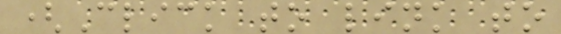(Click to link to
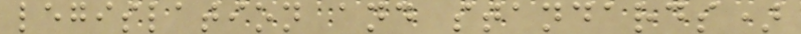legislation and standards)
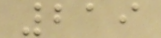219
